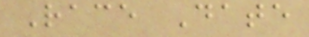Race Date
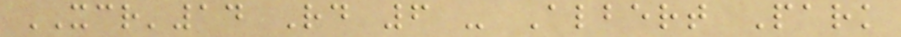XCR'14 Rd 6 - Albert Park
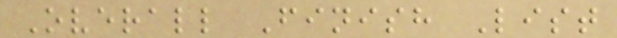Overall Finish List
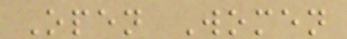Open Women
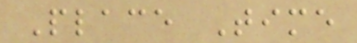Place Time
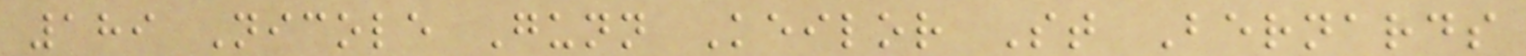189 Nicole Gunn Keilor St Bernards
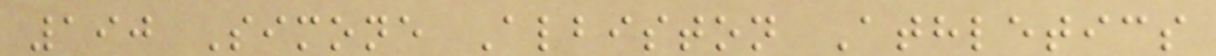190 Simone Albiston Athletics
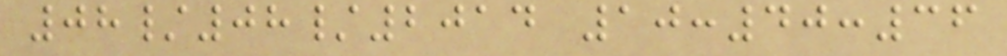08/08/2014 10:40:36
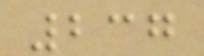237
